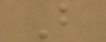B
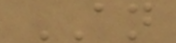AN
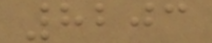8203
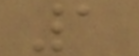1
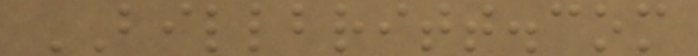BILLBRITT.com
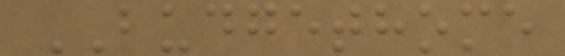BUDGETHOME
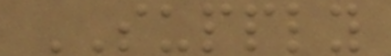SUPPLY
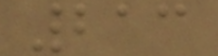213
